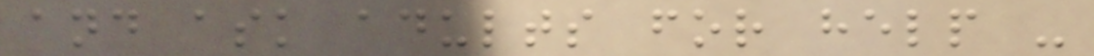and ask adults for help -
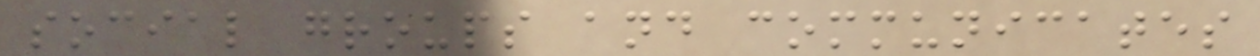social groups and communicates
